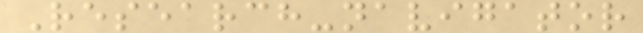Research-navigator
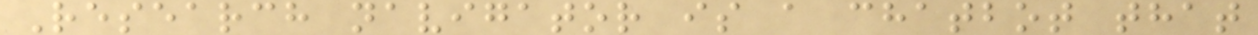Research navigator is a chatbot that
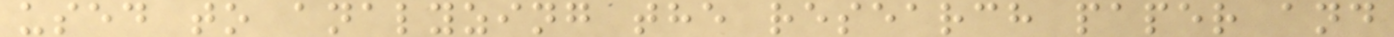used to analyzing the research paper and
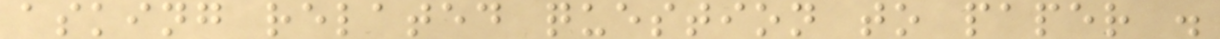asking related question to paper .
